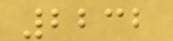2232
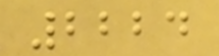2224
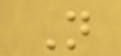N
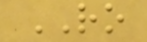RO
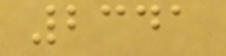2341
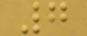7
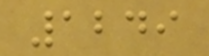1249
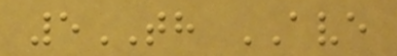5TH AVE
